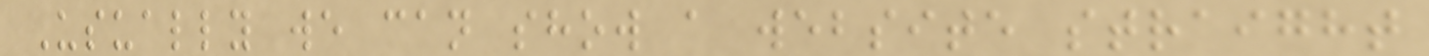Usually we can show a website straight
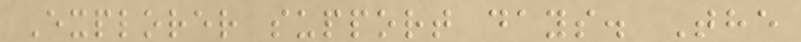Explorer support days. The
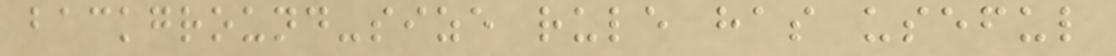background-size rule has useful
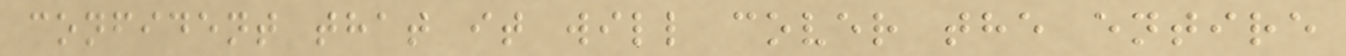confident that it will cover the entire
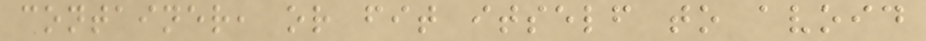container, or fit itself to avoid
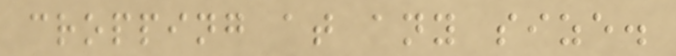cropping at any size.
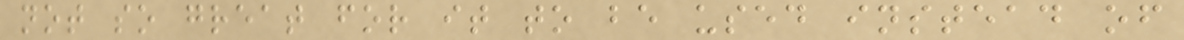not so great for it to be used instead of
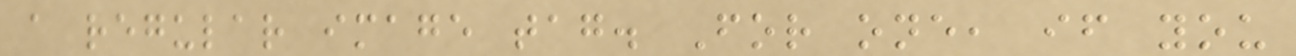a regular image tag. For one, if you
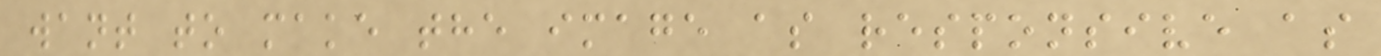want to make the image as responsive as
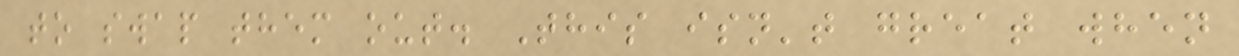to swap them out. This isn't great when
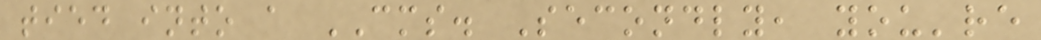tied into a CMS. Secondly, you're
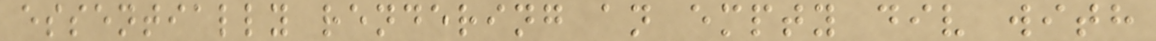essentially rendering an empty div with
